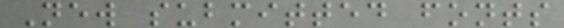New submitted fonts
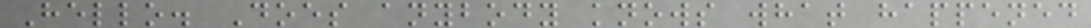Hello. Does anybody knows what happened
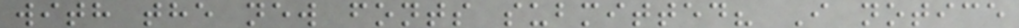with the new fonts submitted? I notice
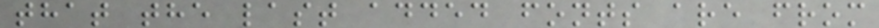that the last added fonts are from
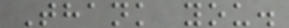Thank you.
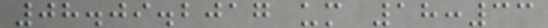08.09.2017 um 18:33
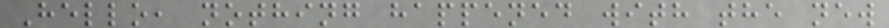Hello, nothing happened with the new
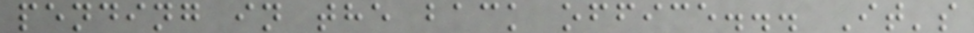pending in the back office... It's
